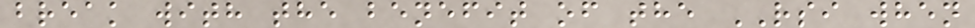break with the benefit of the RSI when
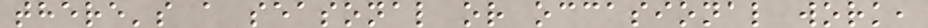there's a seasonal or occasional work,
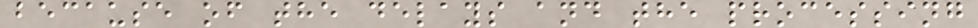because of the delays and the processing
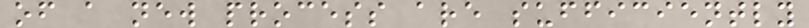of a new process are sufficiently
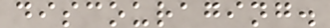discouraging.
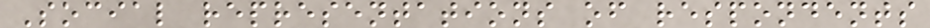Social representations of respondents
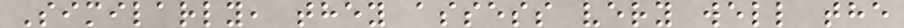Similarly, they assess very well the
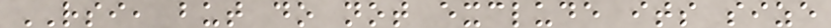RSI, but do not exclude its size
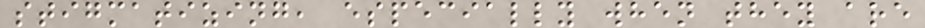stigmatizing, especially when they are
